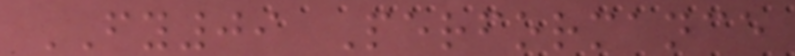FY09 Performance
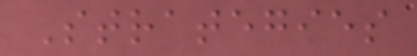Strategies
